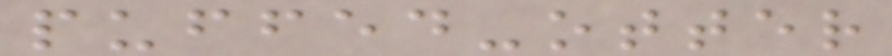puffed-otter
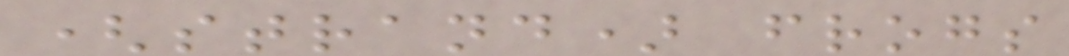(strand) frogs
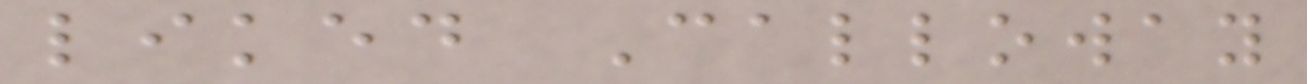liked Calloway
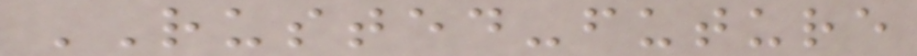RUSTED-future
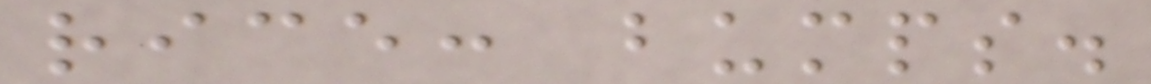rice: bumps.
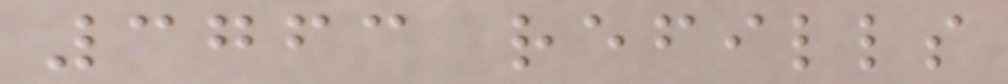3763 refills
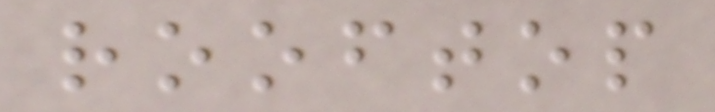rooftop
